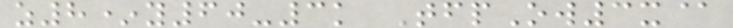z8*y60-3k TfpOw3x@
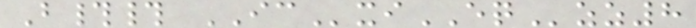B## ICxiEQzz8
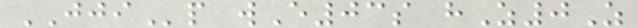JJIp wE03s hZ0Z
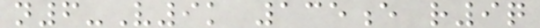n6-V9k 135e r9q
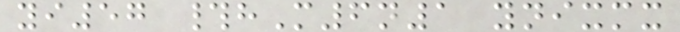yi57 #hM6n1 ynixmx
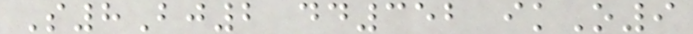S8Bj2 dd352 ikO9
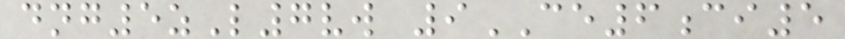dng5zL7vw 9CE6ci5
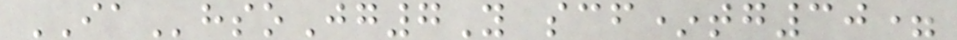IAhsoJg7Y scf*tg30=
